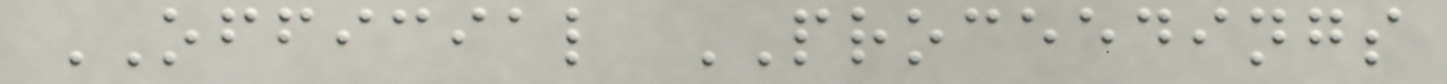OFFICIAL PROCEEDINGS
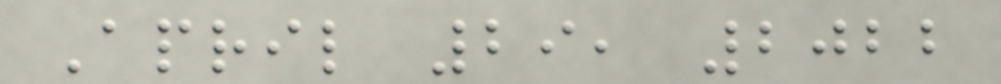April 29, 2022
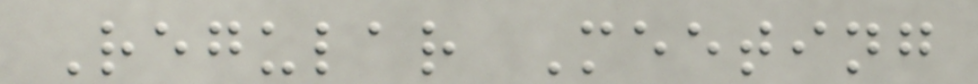Regular Meeting
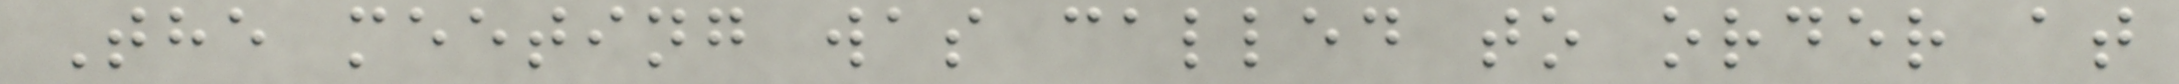The meeting was called to order at
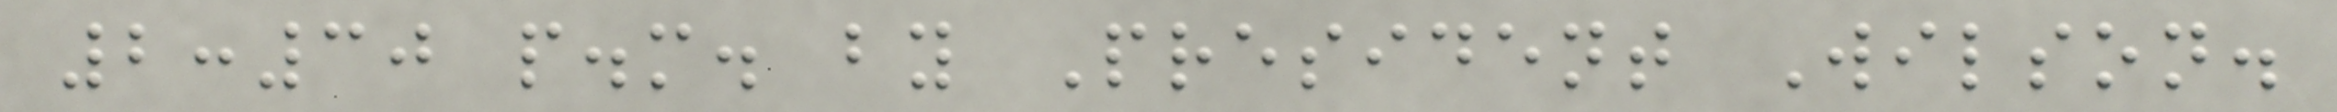2:30 p.m. by President Wilson.
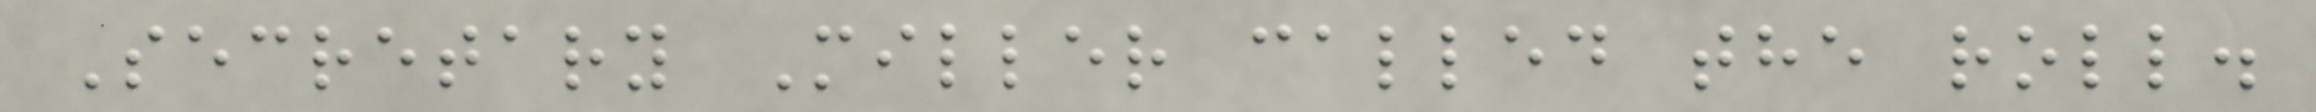Secretary Miller called the roll.
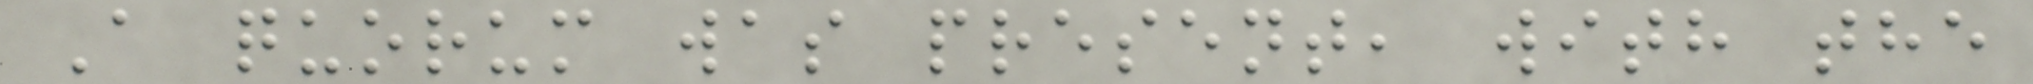A quorum was present, with the
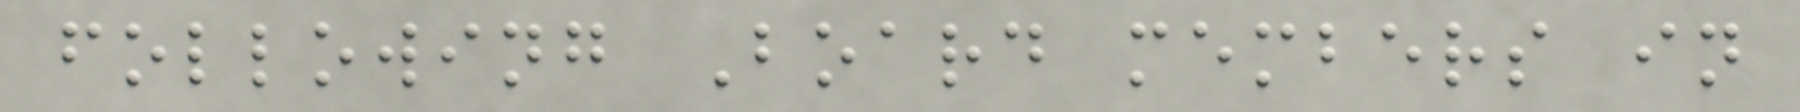following Board members in
